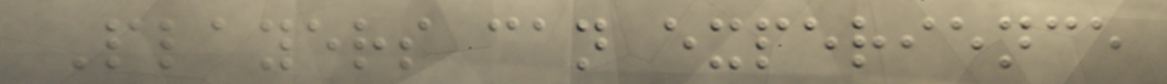Players can experience
